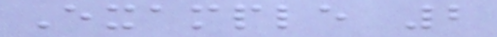Example 2
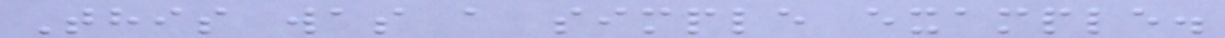This was a simple example.
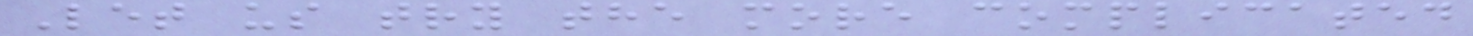Let us try the more complicated
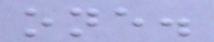one.
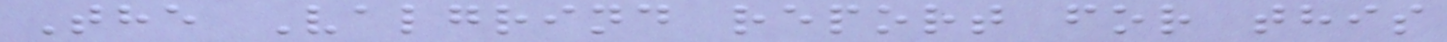The Valgrind report for this
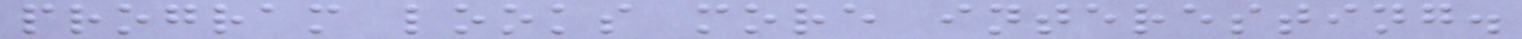program looks more interesting.
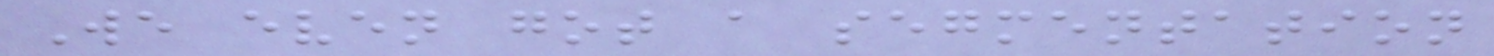We even got a segmentation
